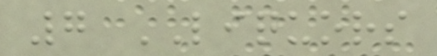7 LIQUORS
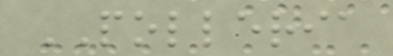POLLERIA
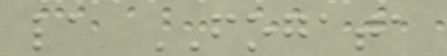la FOGATA
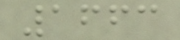1663
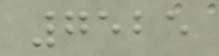7525
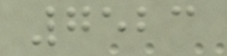7523
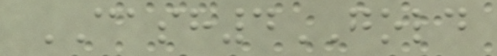CASH4GOLD
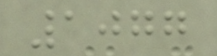1077
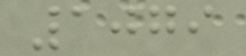1079
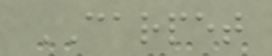CARPET
